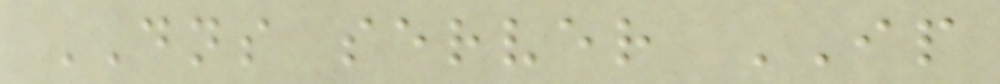DNS server IP
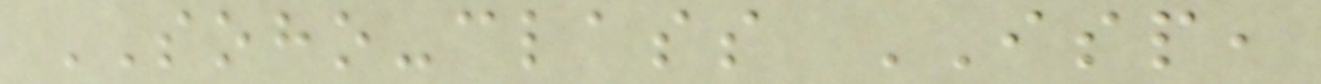SOHO-class ISP,
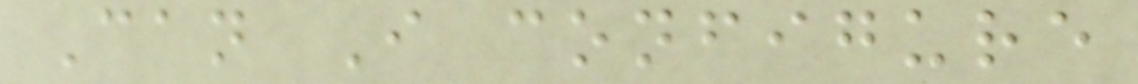Can I configure
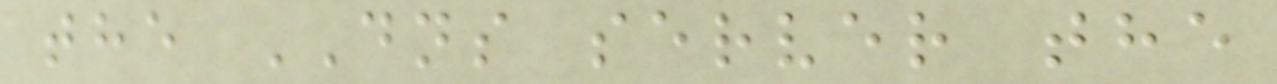the DNS server the
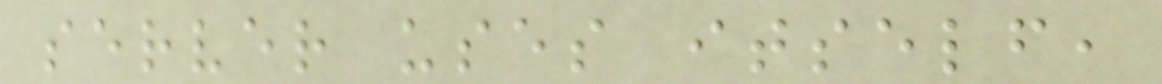server uses itself,
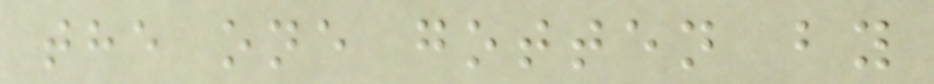the one gotten by
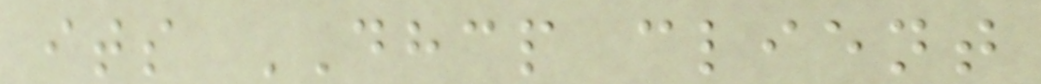its DHCP client
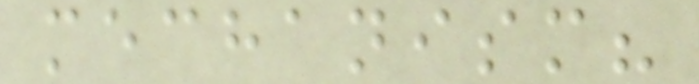mechanism?
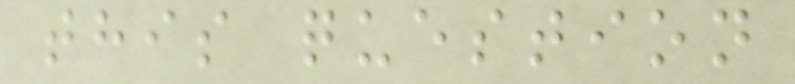this question
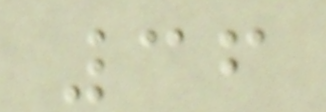36
